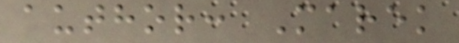author: Marek
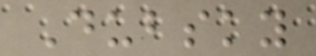Dubsky
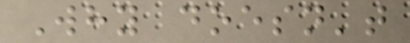Why doesn't
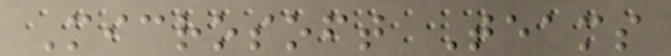Microsoft Teams
